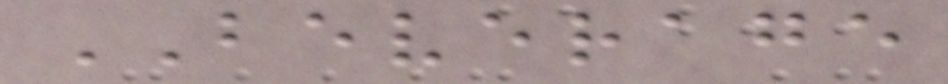BEVERAGE
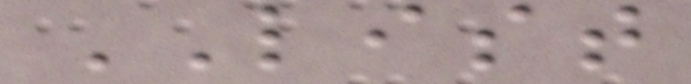LIST
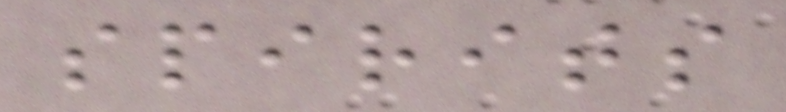spirits
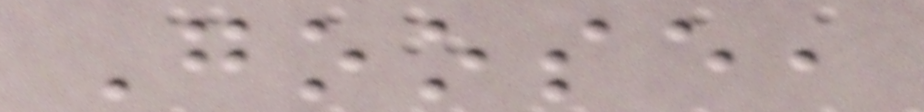Goose,
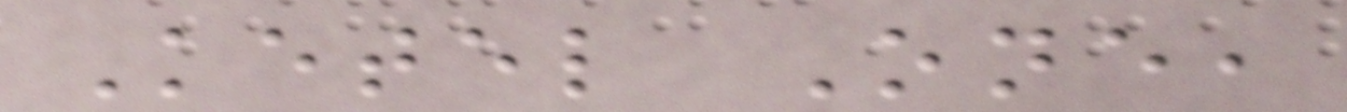Ketel One,
